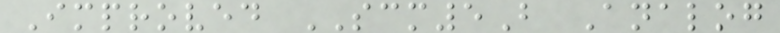Improved SCM5B Analog
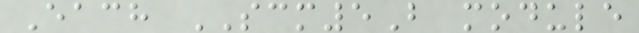Each SCM5B module
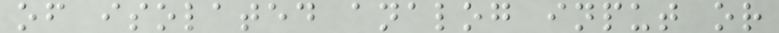of isolated analog input or
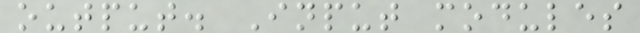output. Input modules
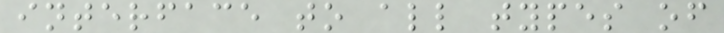interface to all types of
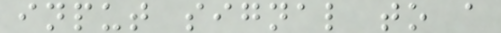input signal to a
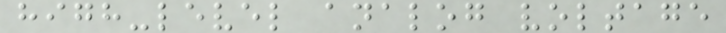high-level analog voltage
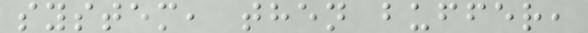system, then buffer,
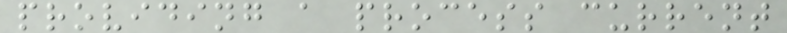providing a process current
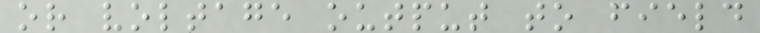or voltage output to field
